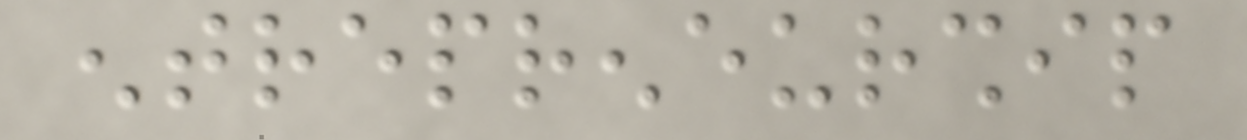entrepreneurship
